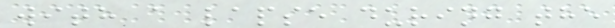with a lapse during the
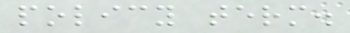policy term.
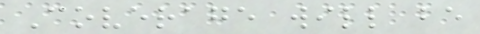Coverage will be
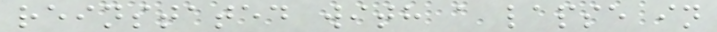reinstated with a lapse in
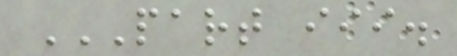PART III.
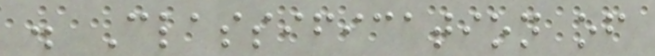. Classification of
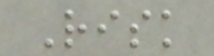Risk
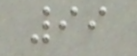99
